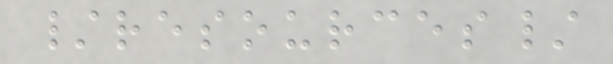/resources/
